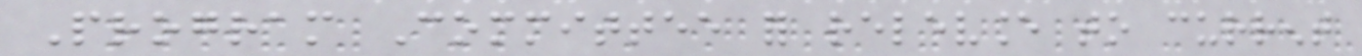Program Committee for relevance to current
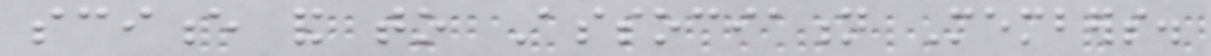science and to Association Members.
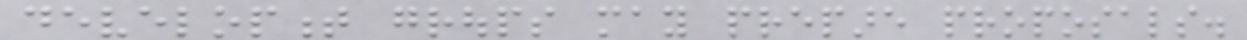development groups may prepare proposals.
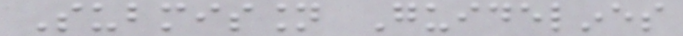Submission Guidelines
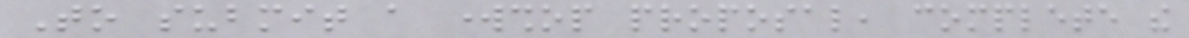To submit a workshop proposal, complete the
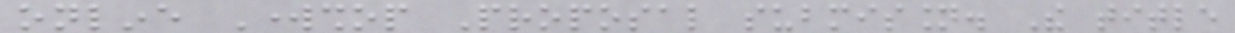online Workshop Proposal submission. The title
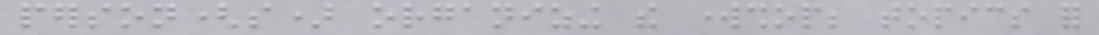person(s) organizing the workshop; topics for
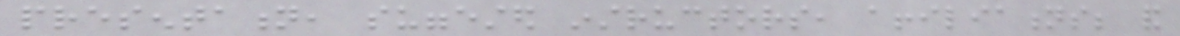presentation, suggested instructors, affiliations; and
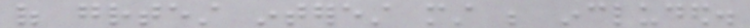of greatest interest must be included.
